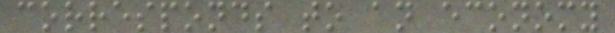corresponds to an economy
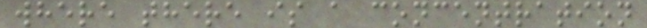where there is a concentration
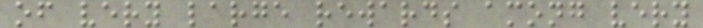of very large rewards among very
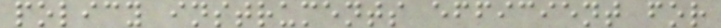policy instruments efficient for
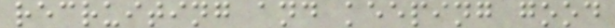recruiting and keeping good
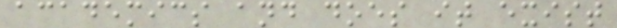academics and does it exist
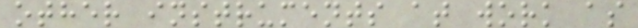other instruments at work as
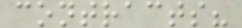contracts?
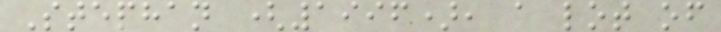Stephan (1996), a lot of
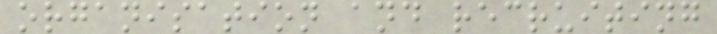organisation and recruiting
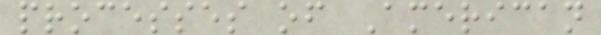processes of American
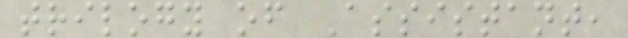trilogy of Assistant,
